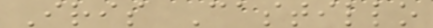Iris Castillo
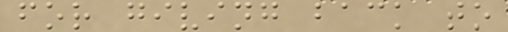for giving back to
